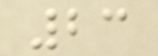23
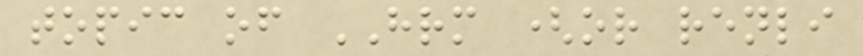topic of HRM (or renli
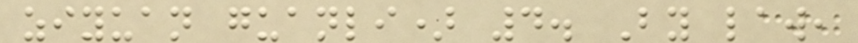ziyuan guanli) 4. By law,
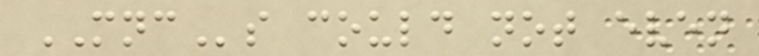MNCs could not even
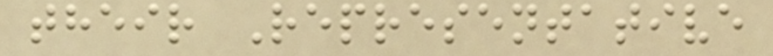their Representative
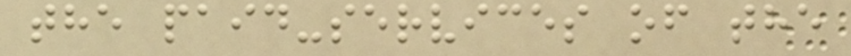the paid-services of the
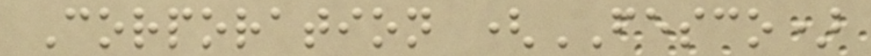Corporation (FESCO)
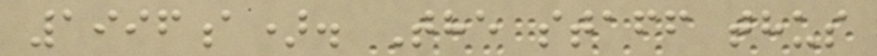1996a). The staff thus
